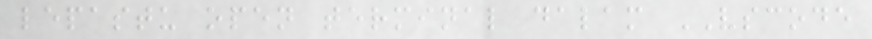lepastu open terminal dalam VSCODE
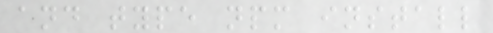and type npm install
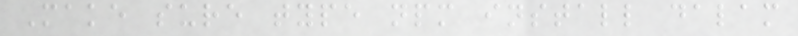Make sure type npm install dalam
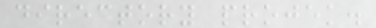directory projek.
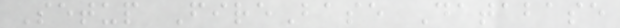Setup FireBase Database
